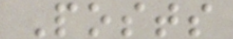Posts
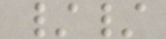//
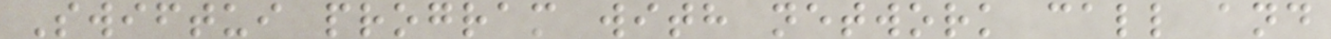Swiftui program with network call and
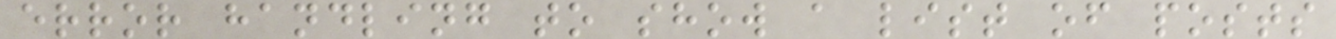error handling to show a list of posts
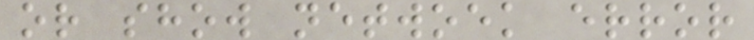or show netwoek error
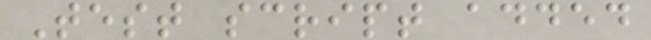Test script added
